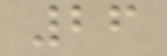26
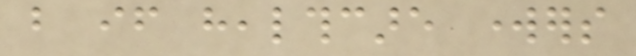but if healthcare workers
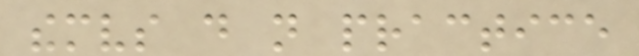themselves do not practice
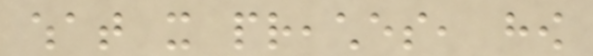what it preaches, how
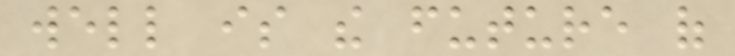well is the future of
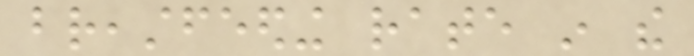breastfeeding rate in the
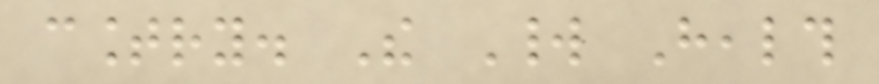country. The World Health
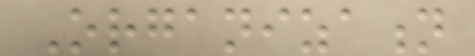Organization
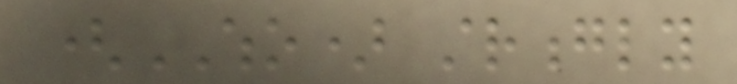(WHO) strongly
